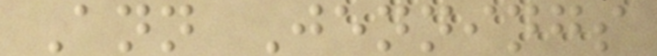Ann Jennings
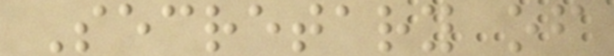Secretary of
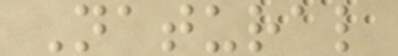Natural
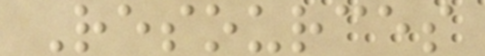Resources
